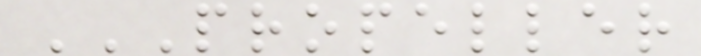PROPELLER
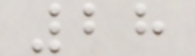28
